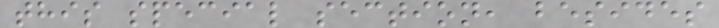this special section, besides
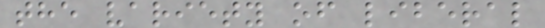the variety of liberal
